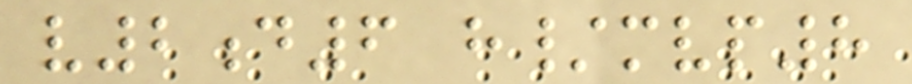v2d6 h/mvp8
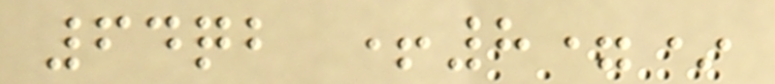64qb +8=*
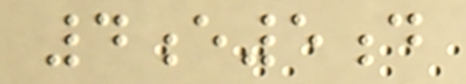4e5d
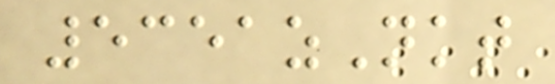5351zNkt
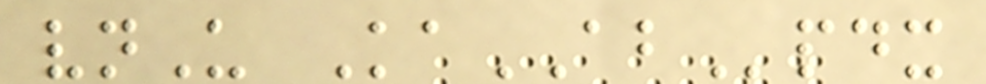vnU KaABpdx
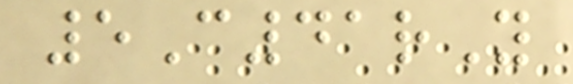5C41rY
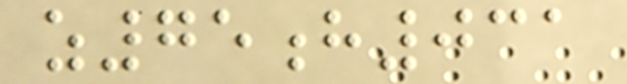z75h031
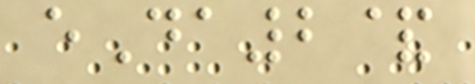eDa2&
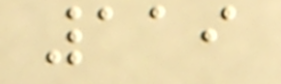119
